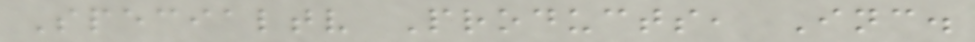Specialtv Products, Inc.
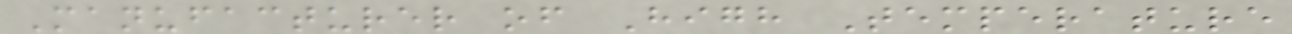Manufacturer of High Temperature
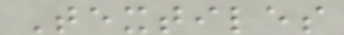Textiles
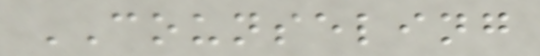COUNSELING
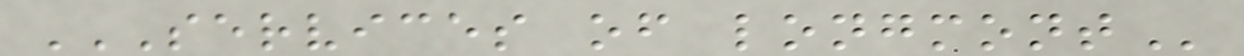SERVICES OF LONGMONT
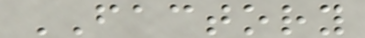FACTORY
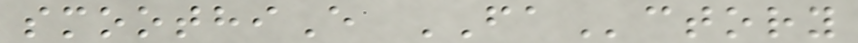smoothiE FActory
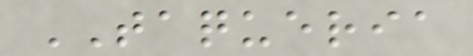TAQUERIA
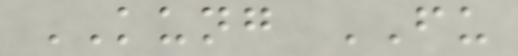KUNG FU
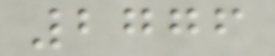2776
